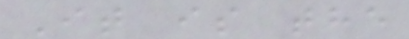It is the
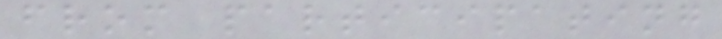from participating
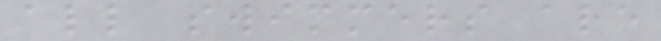all swimmers are
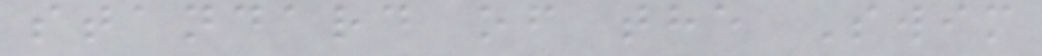standard of the Swim
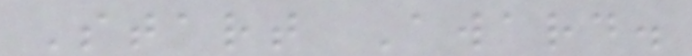Start Award.
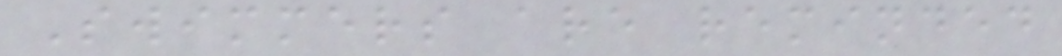Swimmers are reminded
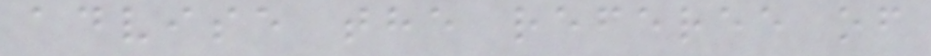advise the referee of
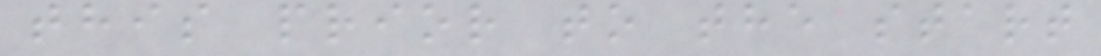this prior to the start
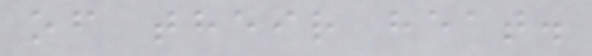of their heat.
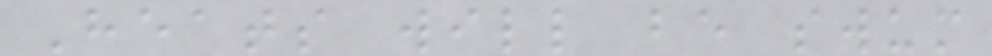Heats will be swum
